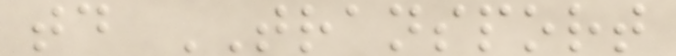td TRANSPORT
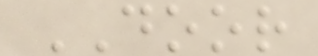DOOR
